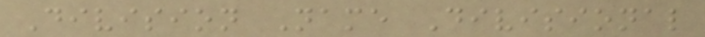Division Name Divisional
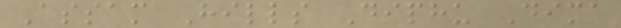Assam Hills Diphu Dima
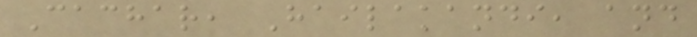Cachar, Hailakandi, and
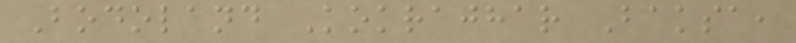Bodoland Kokrajhar Baksa,
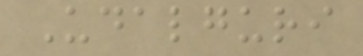Udalguri
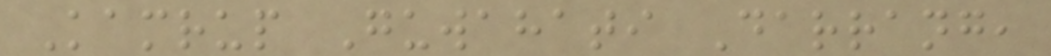Kamrup Guwahati Darrang,
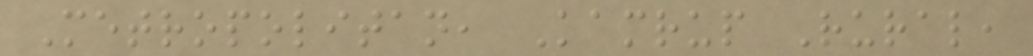Metropolitan, Kamrup Rural,
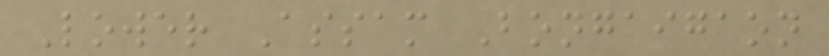Lower Assam Bongaigaon
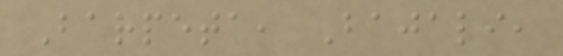Barpeta, Bajali,
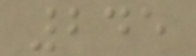245
